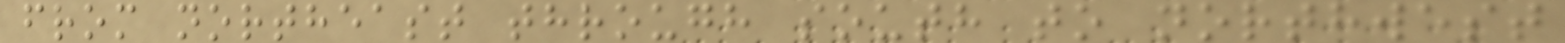from northeast through south to northwest
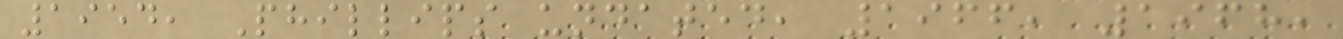1954, Phillips undated, 1966, 1968,
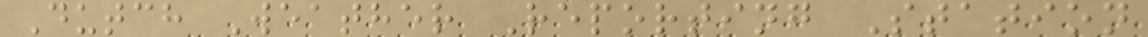Dutch Weather Reporting Station
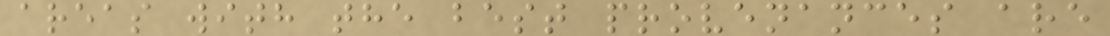areas with the best provenances are
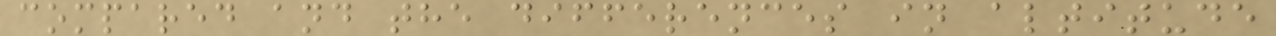compared and the differences in altitude
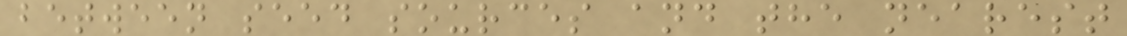between seed sources and the nearest
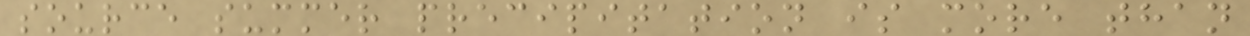source summer precipitation is more than
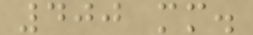400 mm.
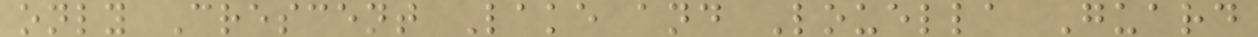only Crescent Lake and Louella Guard
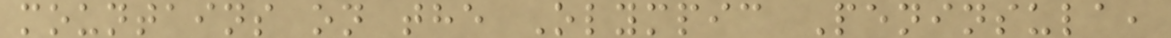mountains on the Olympic Peninsula,
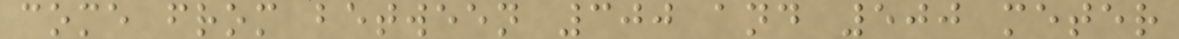come from between 300 and 500 meter
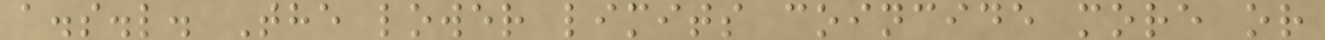a.s.l. The lower limits coincide more or
